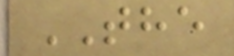THE
